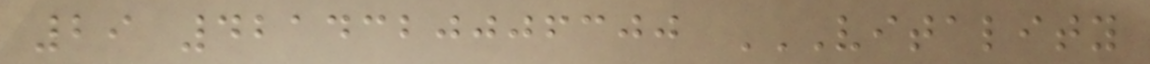29 4214320006300 VITALITY
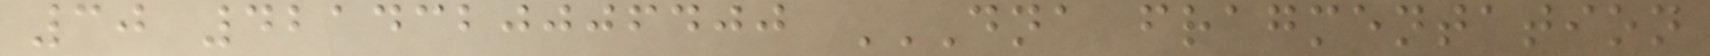30 4214320006400 DNA FRAGMENTATION
